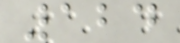124
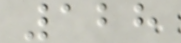128
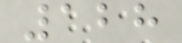128
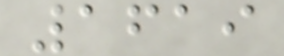1619
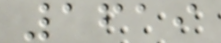1619
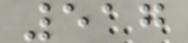517
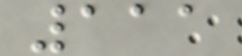111
